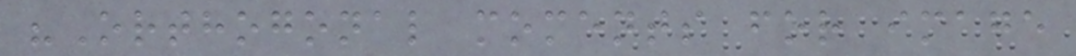"Orthogonal moments for image
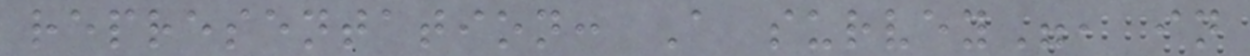representation: A survey", in
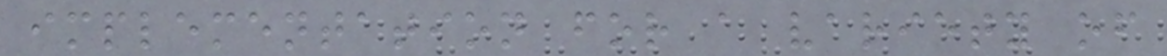implementation for a variety of
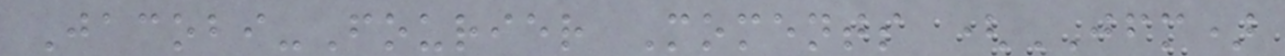Jacobi-Fourier Moments (JFM)
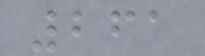261
